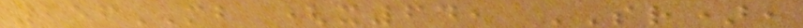256MB (x64, SR),
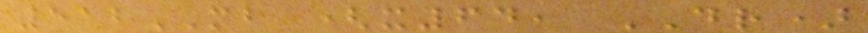512MB (x64, DR)
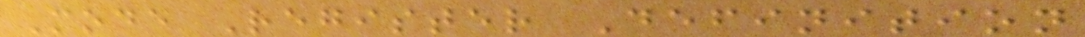Mode Register Definition
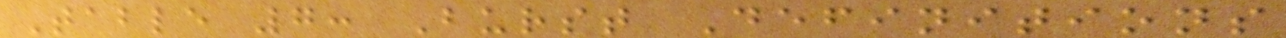Table 7: Burst Definitions
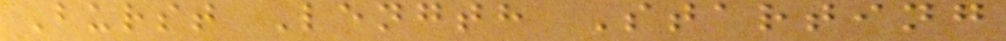Burst Length Starting
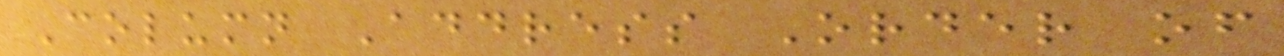Column Address Order of
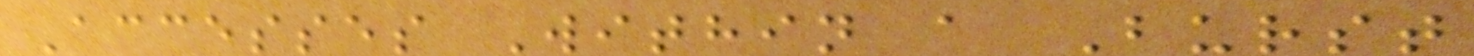Accesses Within a Burst
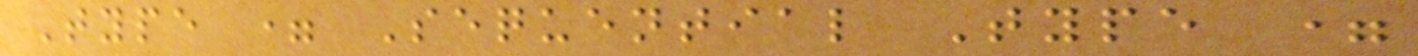Type = Sequential Type =
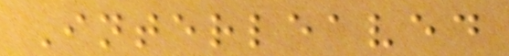Interleaved
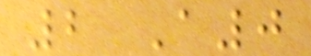2 A0
